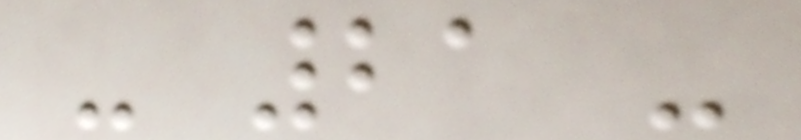- 21 -
